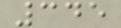345
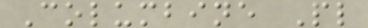Columbine Pl
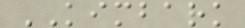KIMBARK
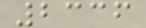2336
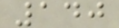140
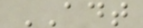ADT
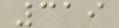319
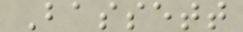Bassett
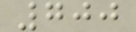700
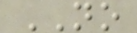NO
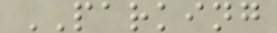PARKING
